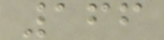166
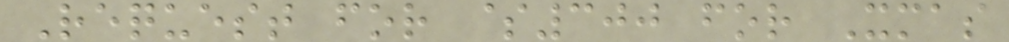Request for $300 for Xmas
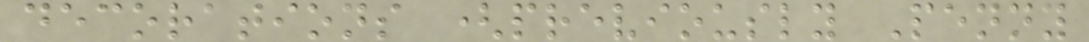decorations (previously Penny
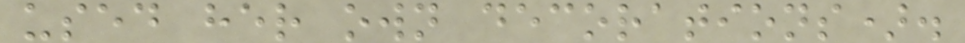used her own decorations).
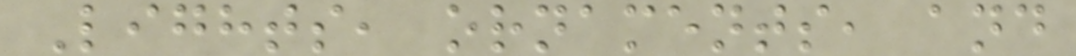Lights, ornaments, and
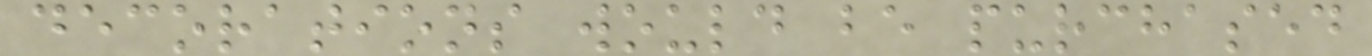decorations would be purchased
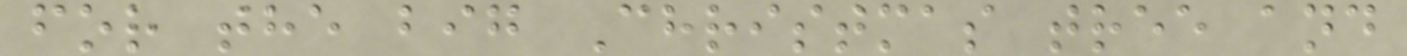for the big Christmas tree and
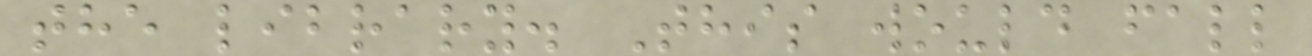the library. This would fall
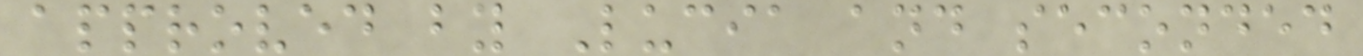approved by Lucia and seconded
